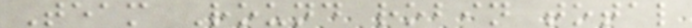Team Round robin total
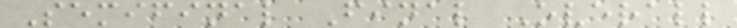Semifinal Final Overall
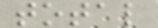total
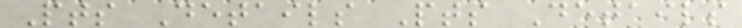Pts Details Pts Details
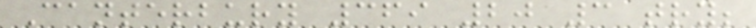Canterbury 369 20 3 try;
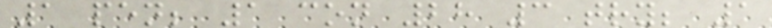1 pen; 1 con 28 3 try; 1
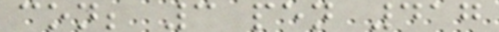con; 3 pen 417
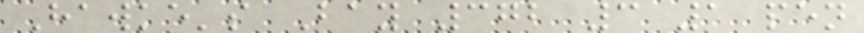Hawke's Bay 372 3 1 pen
